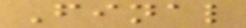Final
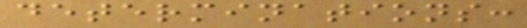determinations:
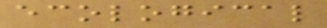ecological
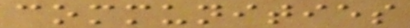communities
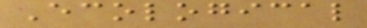Ecological
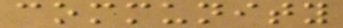community
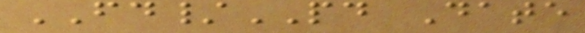FD/PD Date
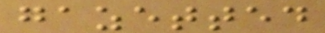gazetted
